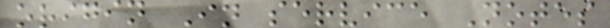origin In service Notes
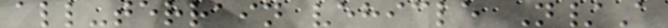all-terrain vehicle N/A
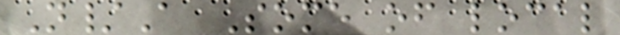N/A Some of local
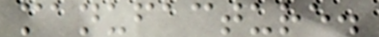manufacture.
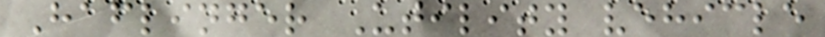Haflinger Utility vehicle
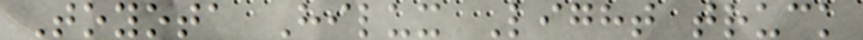Toyota Hilux Light truck
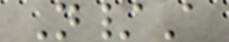N/A
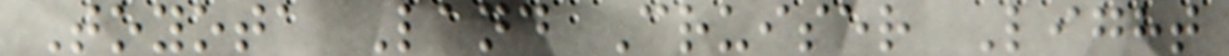Toyota Land Cruiser Light
